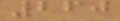260
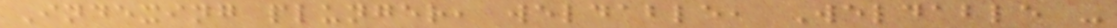Indexing plunger, weldable, Weldable -
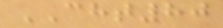CHT80
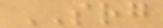SRG
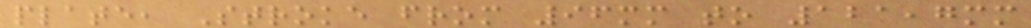plate, Stroke from 96mm to 121,7mm
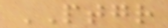PTGR
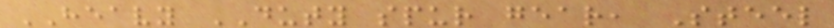HEAVY DUTY spur gear, Steel
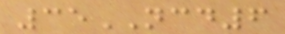35NCD6
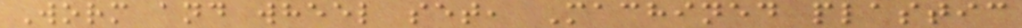Worm and wheel set, Machined plastic
